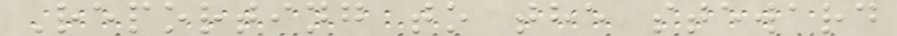Reporting to the steward
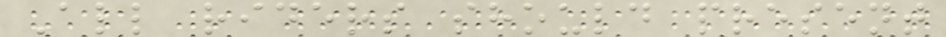All riders should present
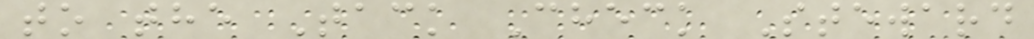to the Tack Check Steward
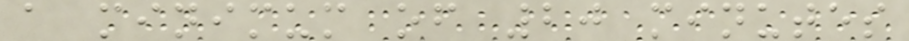a minimum of 20 minutes
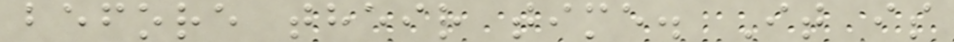before their time. It is
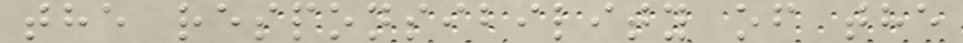the responsibility of the
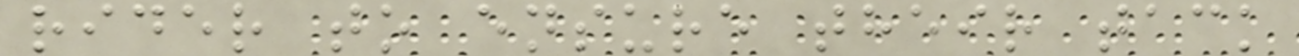rider to ensure their tack
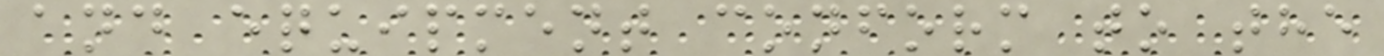and equipment conform to the
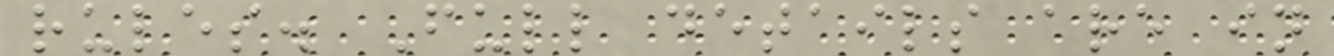rules. Full details are in
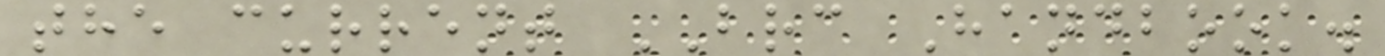the current BRC Handbook.
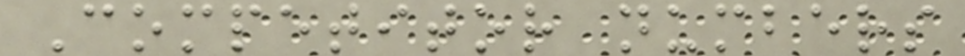Competitor numbers
